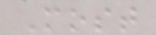Most
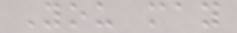You may
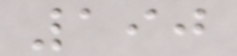190
